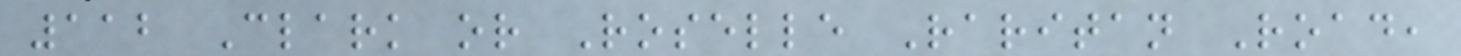112 Clark or Roselle Raritan Road,
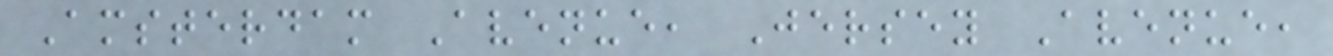Amsterdam Avenue, Jersey Avenue,
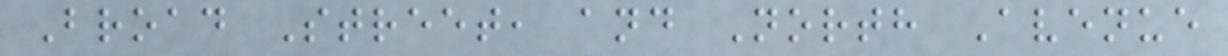Broad Street, and North Avenue
